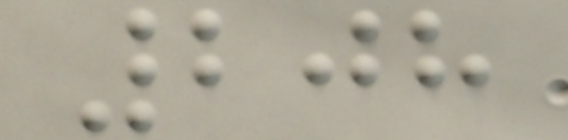208
